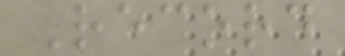Record
